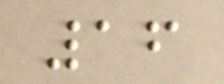16
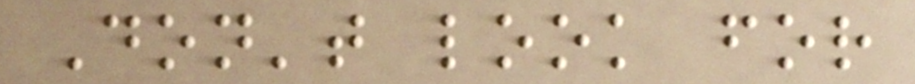Don't look for
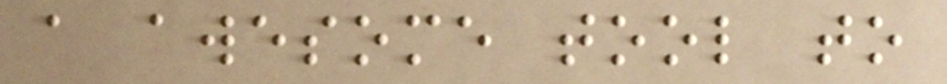a awesome tool to
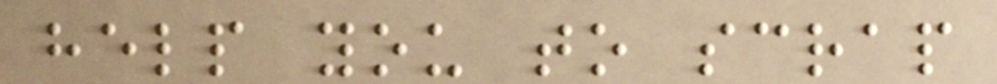help you to scrap
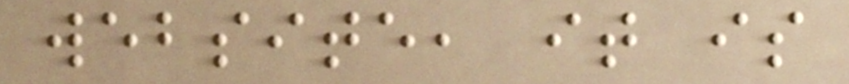website, it is
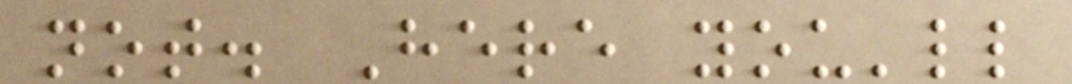not. Here you'll
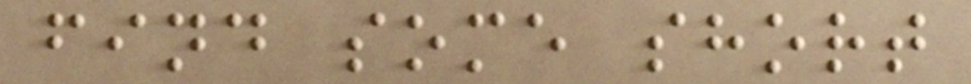find some short
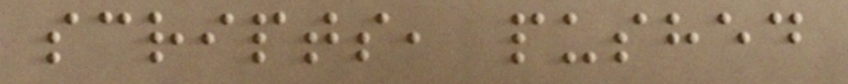scripts, pushed
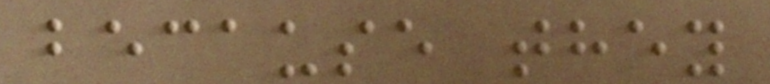because they
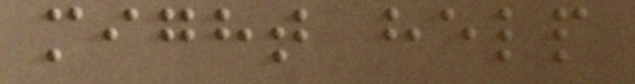might help
